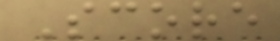Score
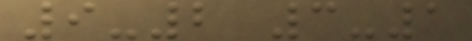9-2 3-1
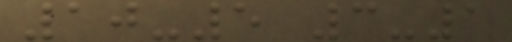10-5 3-1
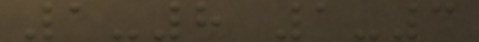1-8 1-3
